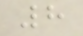8
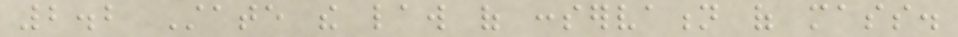2.2 State the law of conservation of mass.
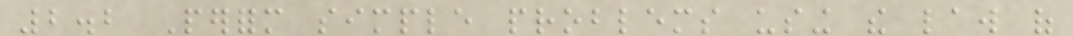2.2 Perform simple problems using the law of
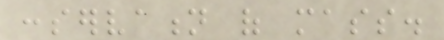conservation of mass.
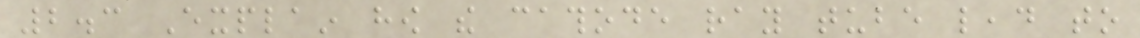2.3 Explain how the cathode ray tube lead to
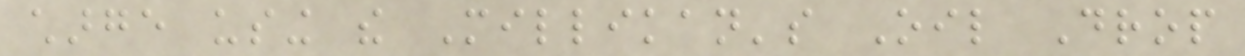charge using the Millikan's Oil Drop
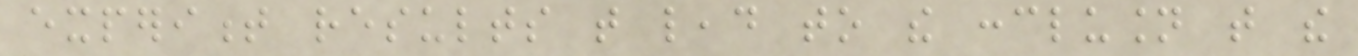experiment results that lead to the conclusion that the
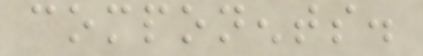components.
